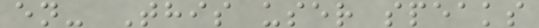en- This user speaks
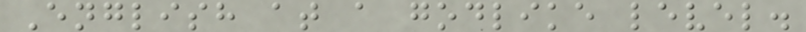English at a godlike level.
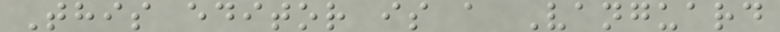This editor is a Vanguard
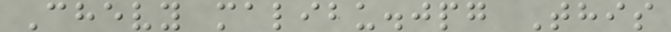Chevy malibu.jpg This
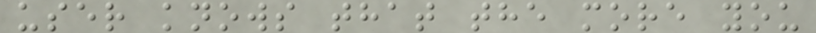user knows that the more you
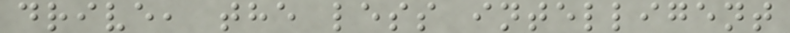drive, the less intelligent
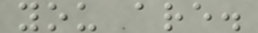you are.
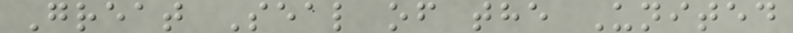Great Seal of the United
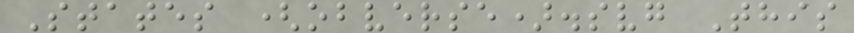States (obverse).svg This
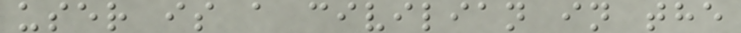user is a civilian in the
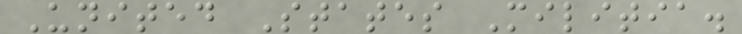United States Militia.
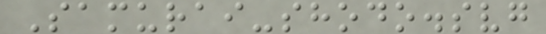Samurai-shodo.svg
